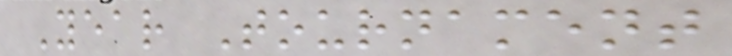Year Tournament
